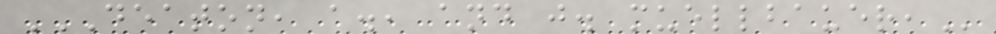DEATON, A., AND J. MUELLBAUER,
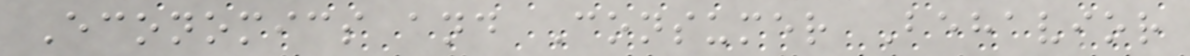Economics and Consumer Behavior
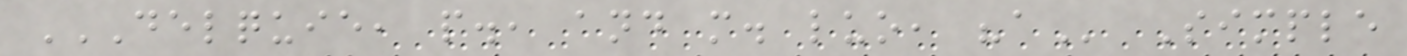DELQUIE, P., AND M. LUO, "A Simple
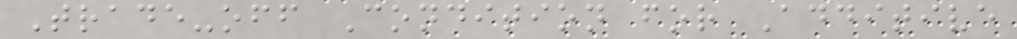Trade-off Condition for Additive
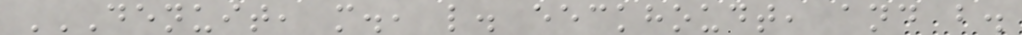DENUIT, M., L. EECKHOUDT, AND B.
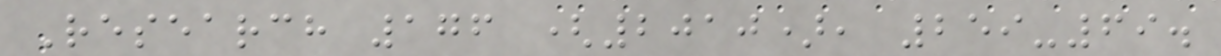Research 176 (2010), 259-69.
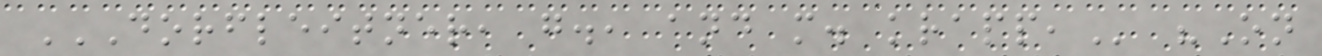DORFLEITNER, G., AND M. KRAPP, "On
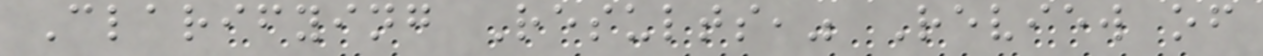Clarifying Results," Review of
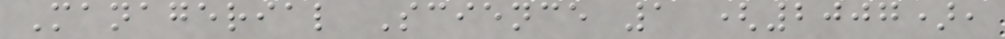Managerial Science 1 (2007),
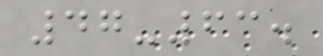47-63.
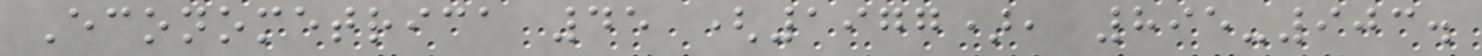Econometrica 45 (1977), 895-903.
